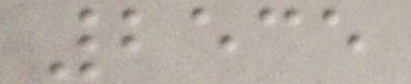2535
